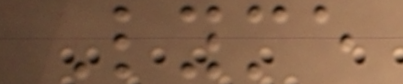Lyme
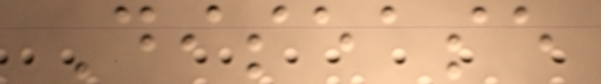Disease
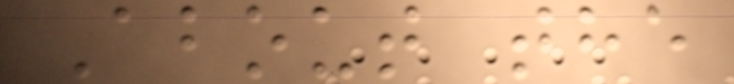About the
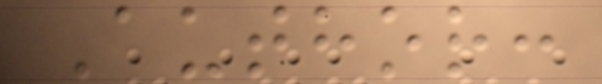Author:
